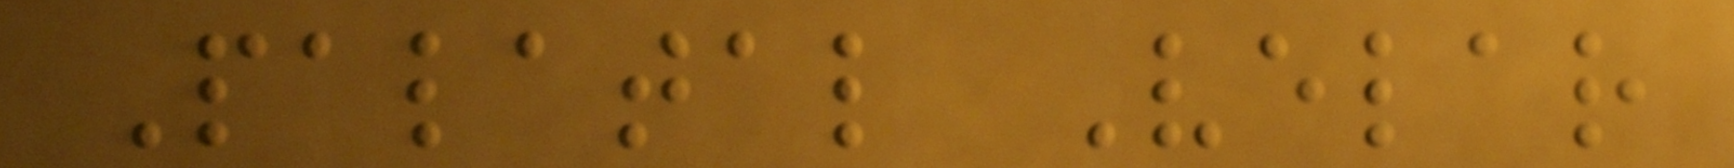Palatal Velar
